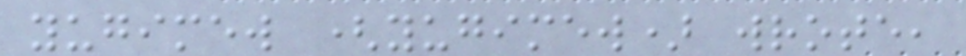yugimew (yugimew) wrote,
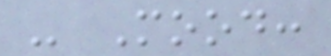- Mood:
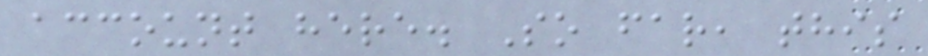account here. So far, this
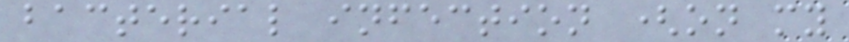bacterial infection (on my
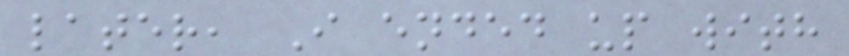later, I ended up with
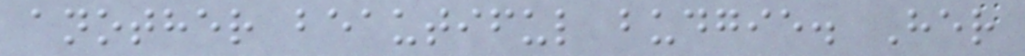another beautiful budgie. Her
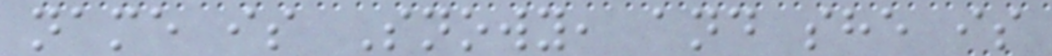name is Snowy, and she is
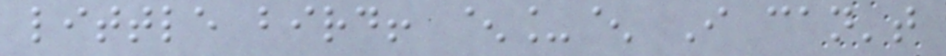little bird! ^_^ I can't
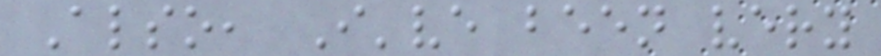Also, I've been very
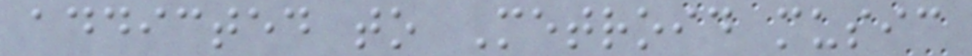addicted to Metroid music
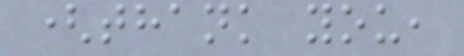(thank you,
